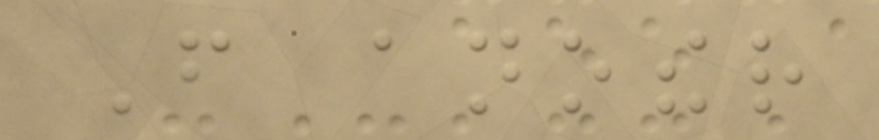From another
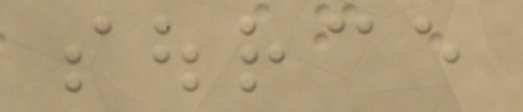source
